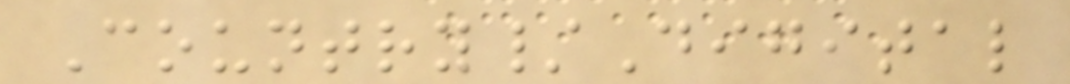Country/Digital
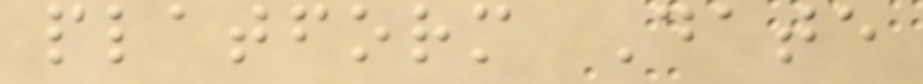platform Date
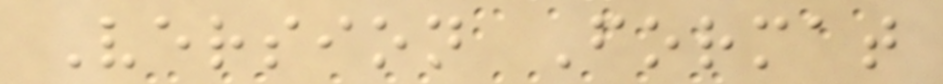Version Format
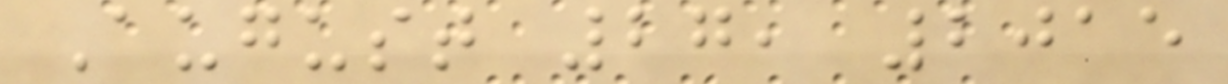August 27, 2015
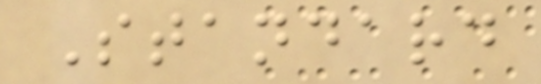Standard
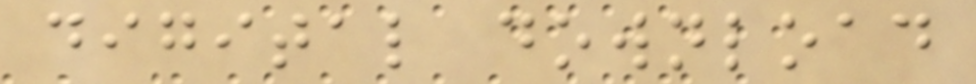digital download
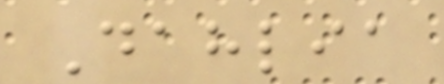Dahlia
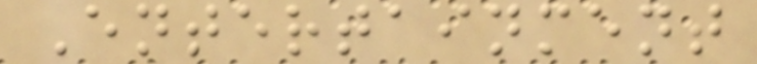Entertainment
